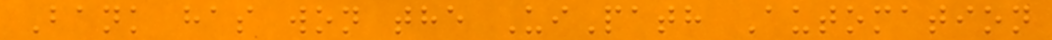Bank has won the UiPath Automation
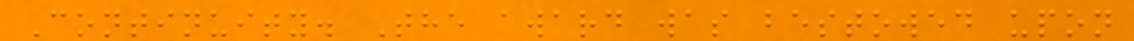Continuity. The award was bestowed upon
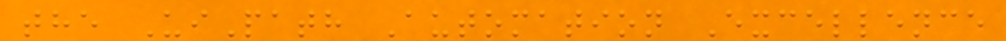the UiPath Automation Excellence
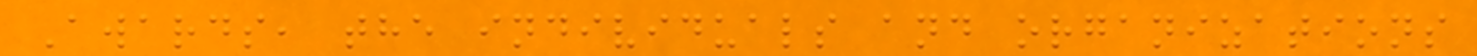Awards, the individuals and organizations
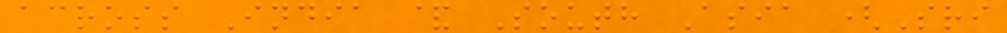across India & South Asia (Sri
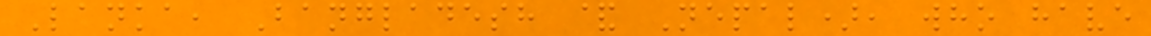Lanka, Bangladesh & Nepal), who have
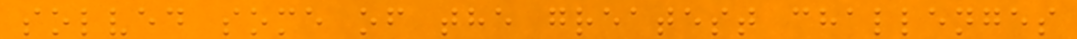solved some of the greatest challenges
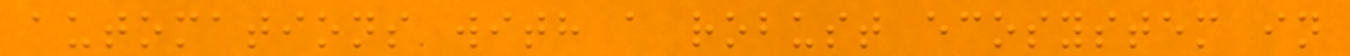automations with a robust ecosystem in
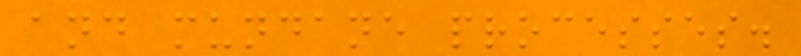and mundane processes.
